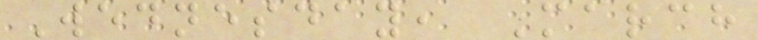Wednesday, March
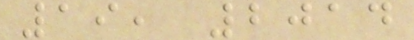19, 2014
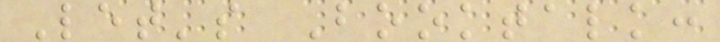Let's Booktalk:
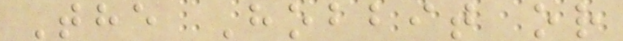The Hobbit or
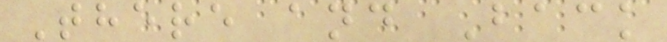There and Back
